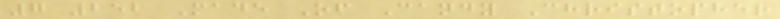7 252 Made Of Candy Christopher
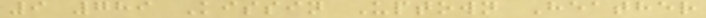9 789 Kissin Uptown Heather
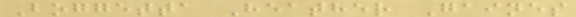Boggetta Heather Gaines
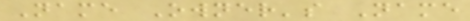Name Owner's Name
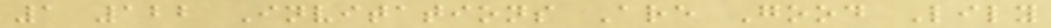1 122 Invitations Are Good Lily
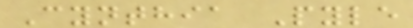Cynthia Pyle
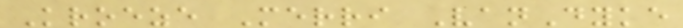Kroeze Merri VanDyke
